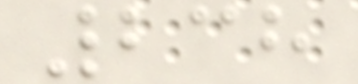238
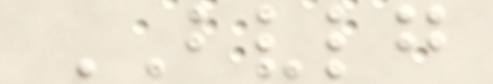BVLG
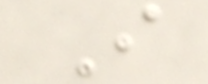I
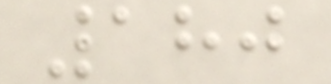180
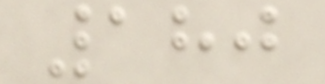180
